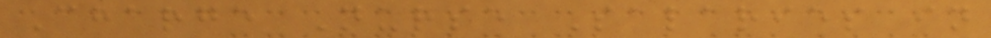Charge Nurse Salaries in
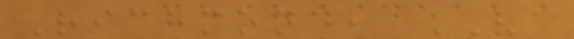Richmond, VA
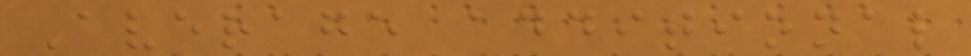Average additional
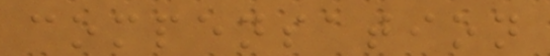compensation
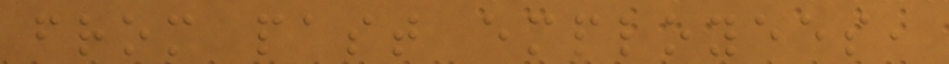from past employees,
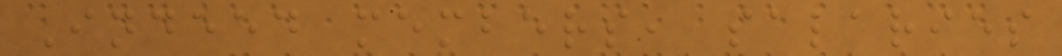Indeed members, salaries
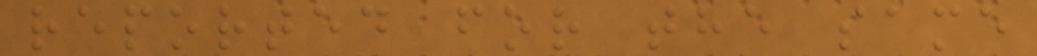reported for the same
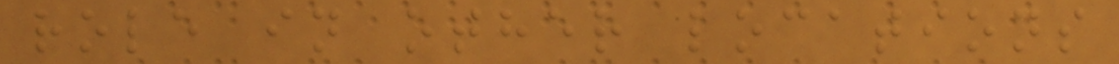role in other locations
